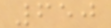650
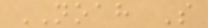NOAH S
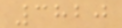3820
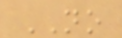NO
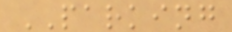PARKING
